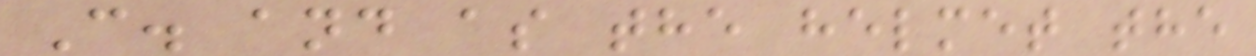C. and as the helmet the
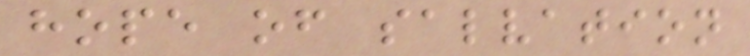hope of salvation
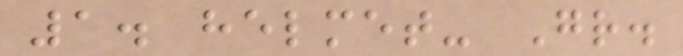1. helmet- Gr.
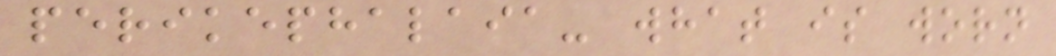perikephalaia- what is worn
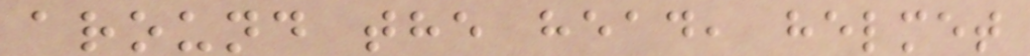around the head, helmet
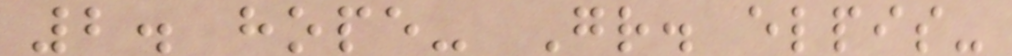2. hope- Gr. elpis-
